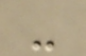-
